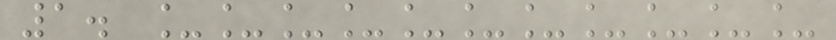1. ___________
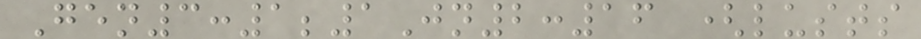Gen3:1;1Jn2:16 (lusts
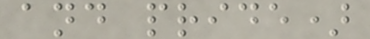and pride)
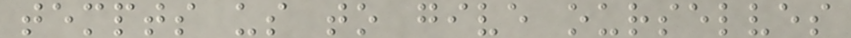tempts us to give ourselves
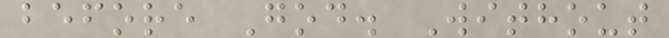before God. Without
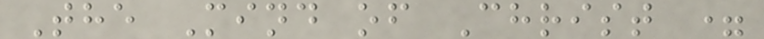The Mind of Christ =
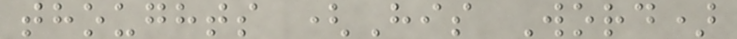thoughts (His Word)
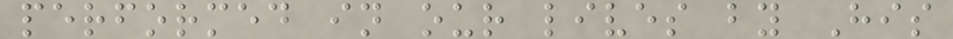performed in our lives by His
